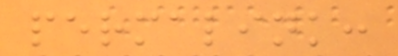permalink:
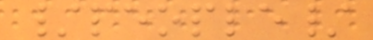/people/
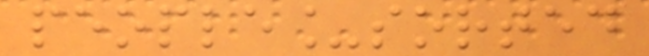people_sorted
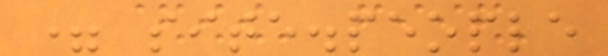= site.people
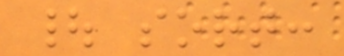| sort:
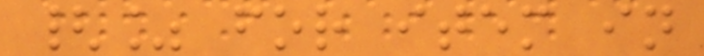{% for item in
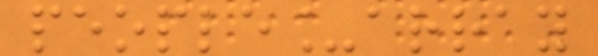people_array
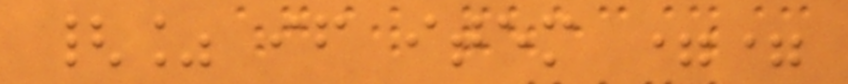{% if item ==
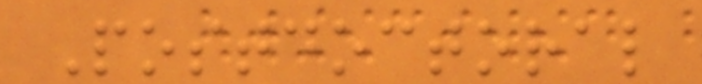Postdoctoral
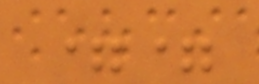==
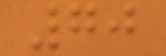70
